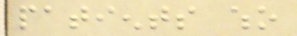patients who
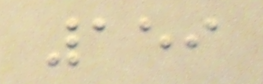159
